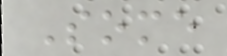Some
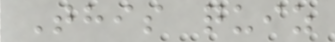This quiz
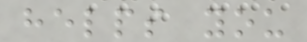helps you
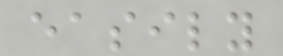easily
